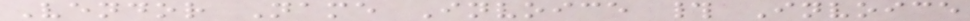Vendor Name Invoice # Invoice
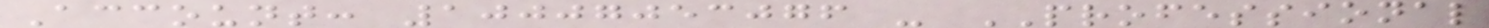Account: 10007053076 - PROFESSIONAL
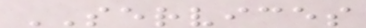SERVICES
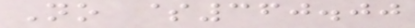No $360.00
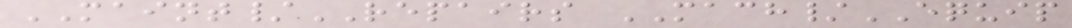MAINT/REPAIRS MACH/EQUIP
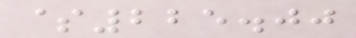$225.00
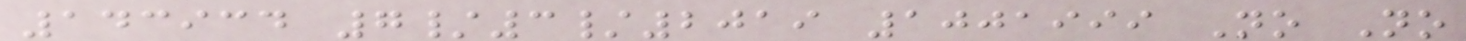143934 7/3/2019 1001999 No No
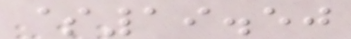$19.50
